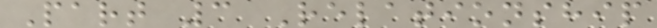Part 3 Relationship
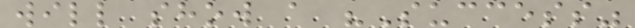will show a "Success"
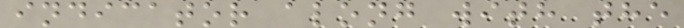indicator along with the
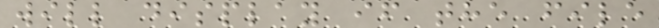will display if the file
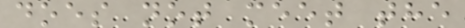does not meet the
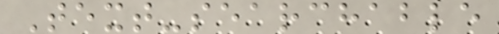Text-searchable
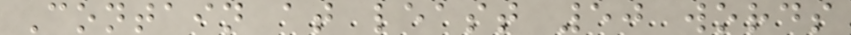Contain at least 50 words
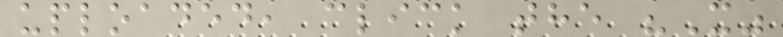uploaded, click the "X"
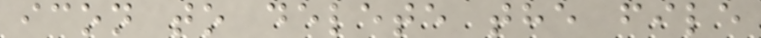icon to delete the file
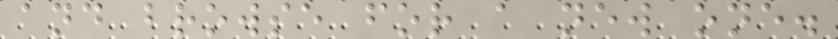and browse for a new one.
